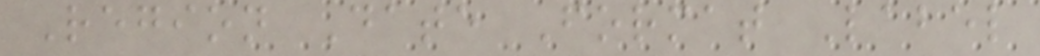Region Date Format Label
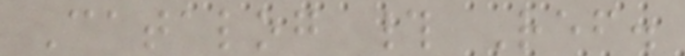Catalog # Ref.
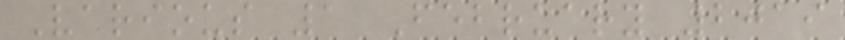Various 1 February 2019
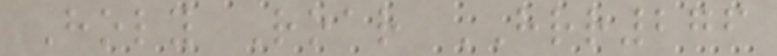Holy Roar HRR276
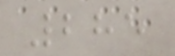285
